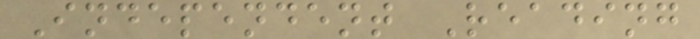Independent Reading
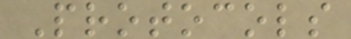Protocols
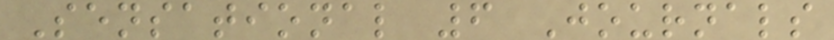Sensational 6 Journals
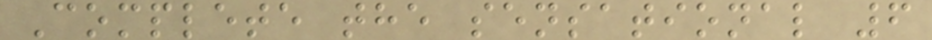Complete the sensational 6
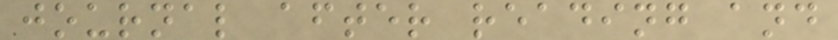journal after reading and
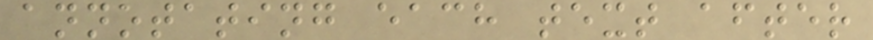annotating each text after
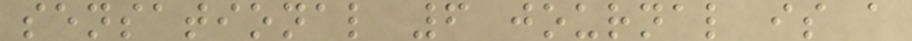sensational 6 journal is a
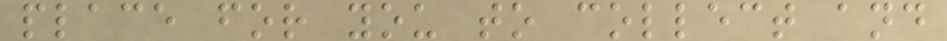place for you to collect and
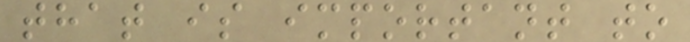that is important to
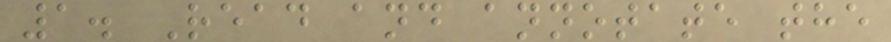1. Read and annotate the
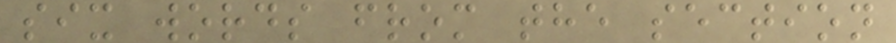six words from the section
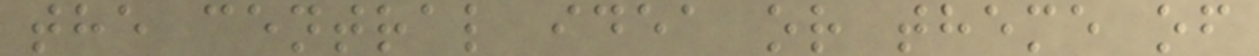the central idea or theme of
